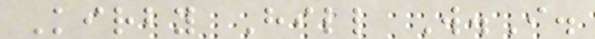Kirby Hill W.I.
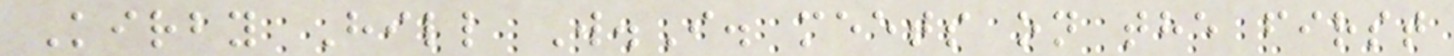Kirby Hill W.I. meets on the first
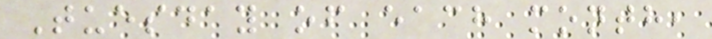Tuesday of each month,
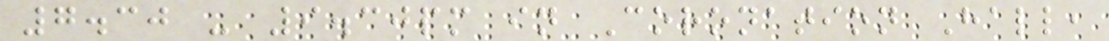7.30 - 9.30pm in Coronation Hall,
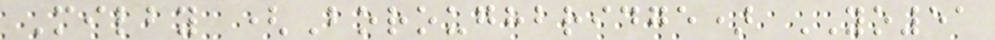Milby (Boroughbridge) YO51
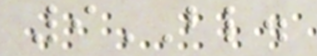9BL.
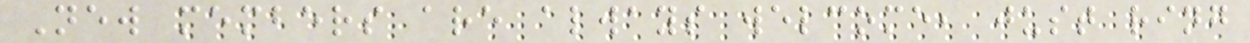New members are always welcome, just ring
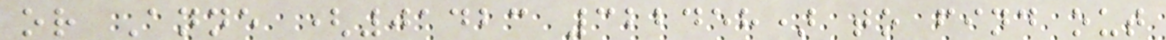or Anne (01423 322458) to find out
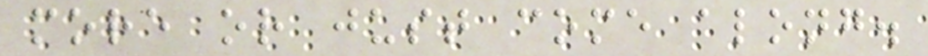more or just come along.
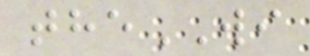theWI
